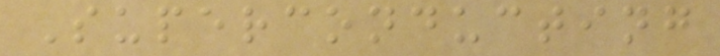Superconducting
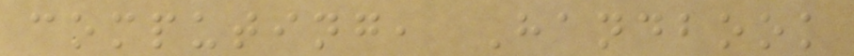computing, Handbook
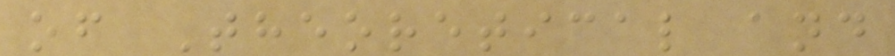of Theoretical and
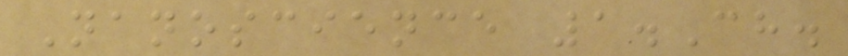Nanoscience 1.Ch.
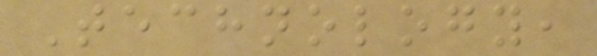Technology,
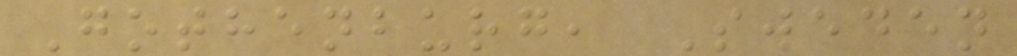Gothenburg, Sweden
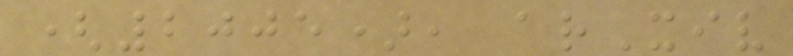(2005), arXiv
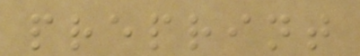preprint
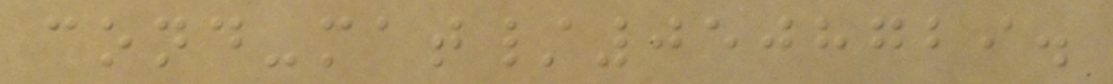cond-mat/0508729.
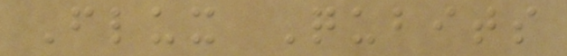Flux Qubits
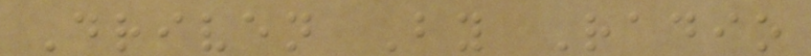Driven By Radio
